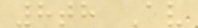8th Av
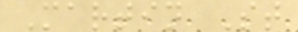Martin St
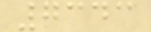7343
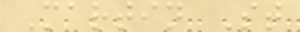Martin St
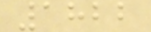1822
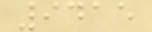9415
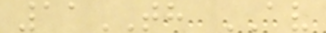11TH AV
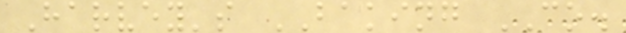Harvey's BAKING CO.
